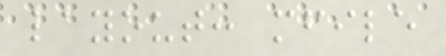layout: mfile
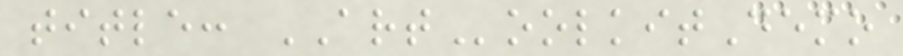title: ARToolkitDemo
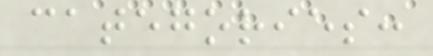categories:
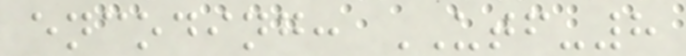encoding: UTF-8
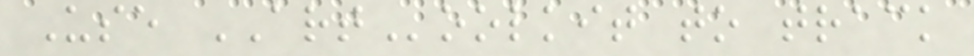Use ARToolkit to track
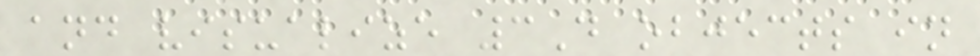and visualize 3D objects in
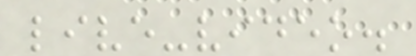live-video.
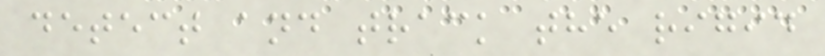detect and track the rigid
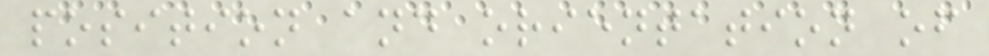position and orientation of
